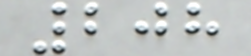208
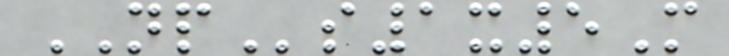NPs1x5M
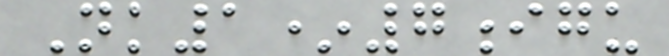Nk1*7igu
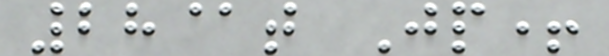28@t Jp+
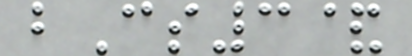bCs3&
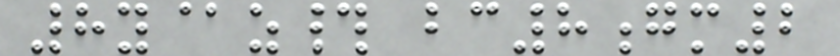8y@z# bc8gm2
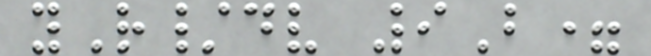yR/dv 9B=
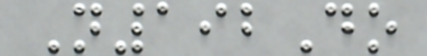N192Do
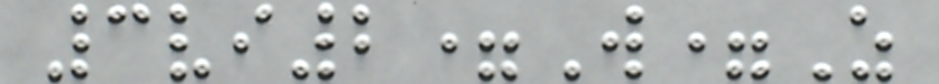3vi2=W=Z
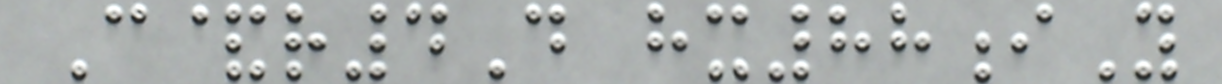C&r4D hx88iY
